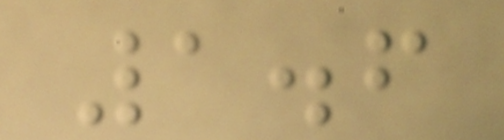1.6
